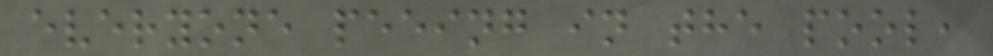everyone peeing in the pool,
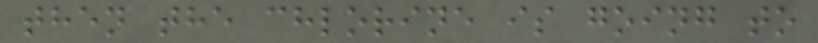then the chlorine is going to
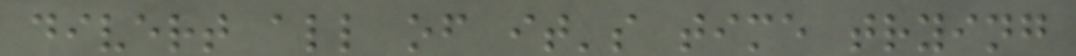divert all of it's time trying
